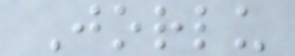Jorlu
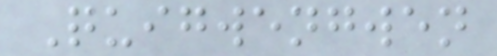Quigwengwen
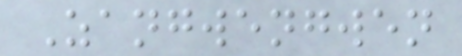Zangwengwen
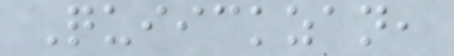Quiickzan,
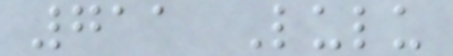711 Lulu
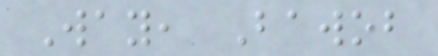Way, Bawob
